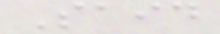Said
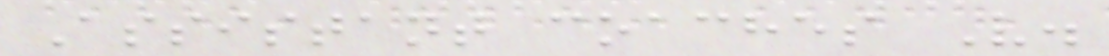Assistant coaches V.
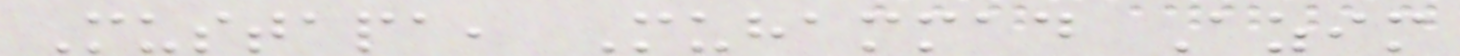Mustapa, Muhammad Azim
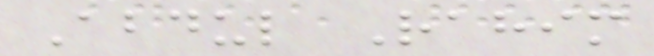Abdul Rahim
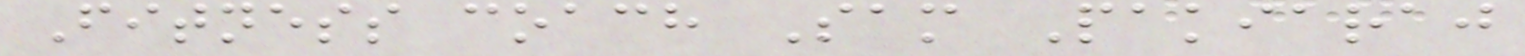Fitness coach Sam Pakiaraj
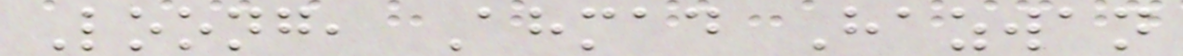Loong, Ahmad Hazwan
